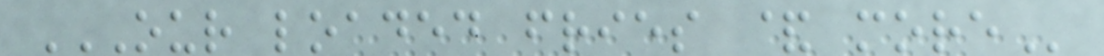OUR LOADED FRIES & MORE
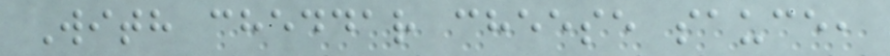With cheddar cheese sauce,
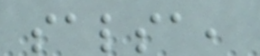salsa,
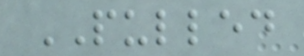PULLED
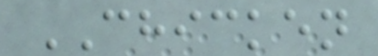CHICKEN
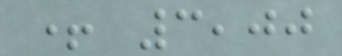+ 3,00
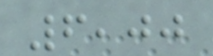6,00
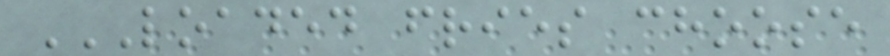LOADED FRIES CHOOSE
